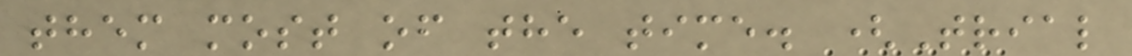them most of the time. (Trial
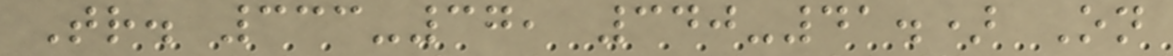Tr. 333-37, 340-41.) On
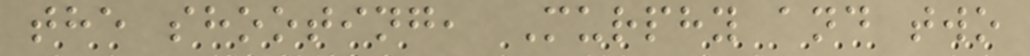the shooting, Murphy and two
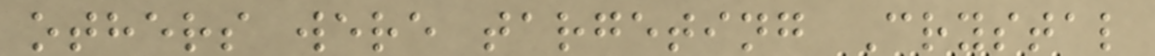others were targeting Crystal
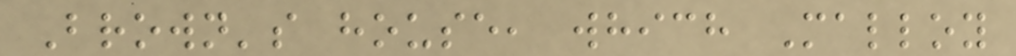Brown's house, which Malloy
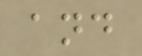and
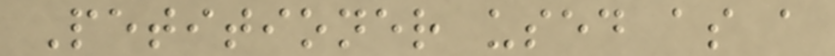Petitioner used as a
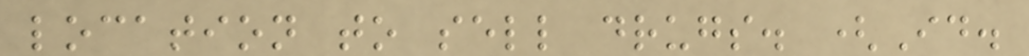location to sell drugs. (Id.
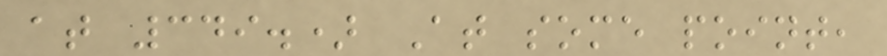at 349.) At some point,
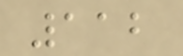112
